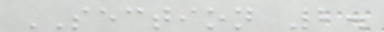SECTION 2.
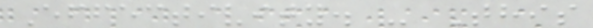Effectivity. - This
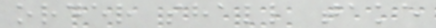order shall take
